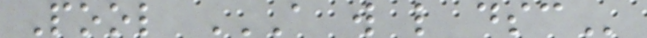Pool A W L DSC
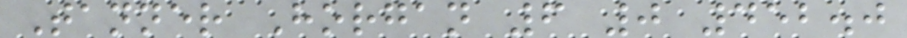Tanner Horgan 6 0 452.0
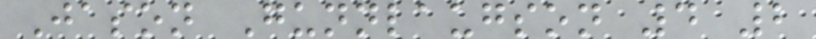Jason Gunnlaugson 4 2
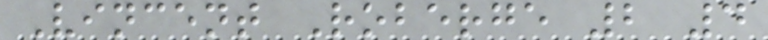Vincent Roberge 2 4
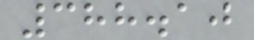388.10
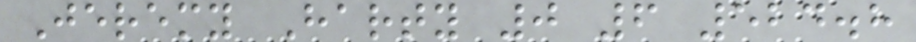Jeremy Harty 0 6 524.8
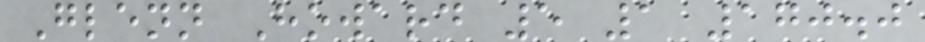Glenn Howard 5 1 170.0
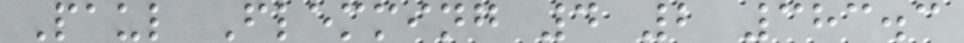Paul Flemming 4 2 383.3
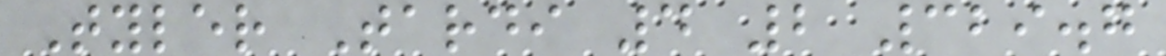Tyler Tardi 4 2 329.7
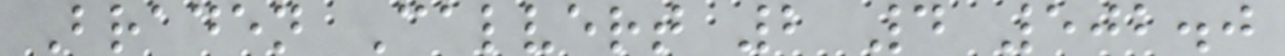Braden Calvert 2 4 502.0
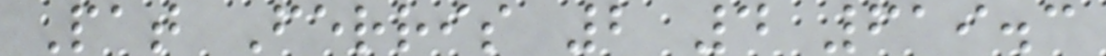Pat Ferris 2 4 619.3
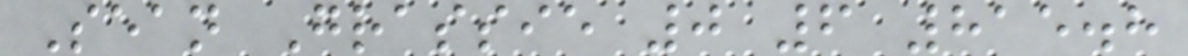Sean Grassie 0 6 815.8
